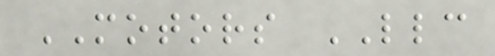MOTORS LLC
